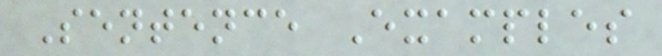Sentence Examples
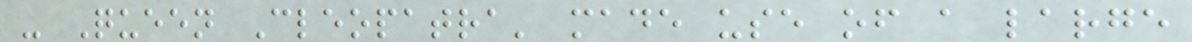- Queen Cleopatra' made use of a large
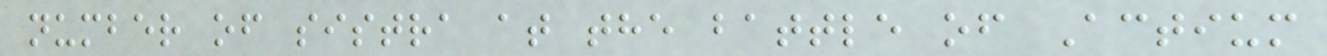number of sistra at the battle of Actium
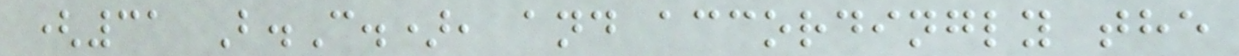(31 B.C.), and accordingly the
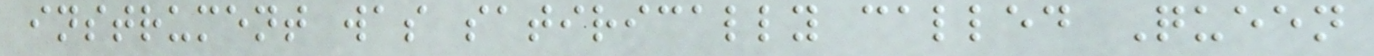instrument was satirically called Queen
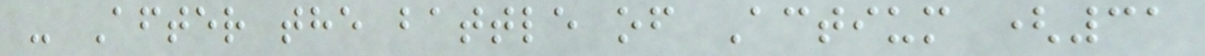- After the battle of Actium (31
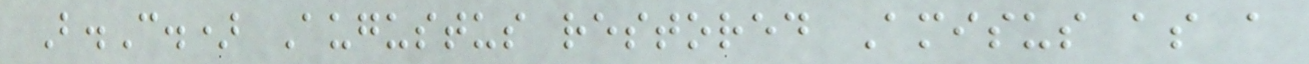B.C.) Augustus restored Amisus as a
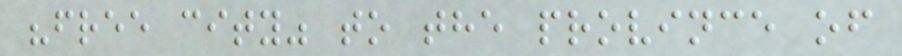"free city" to the province of
